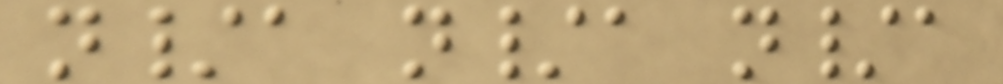n/a n/a n/a
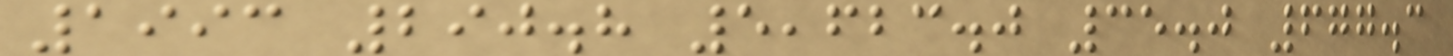1993 290.8 5,623.0 35.0 677.3
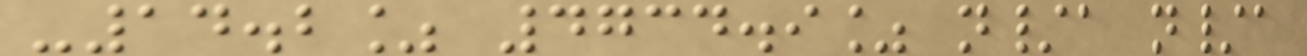-14.2% 4734.9% n/a n/a
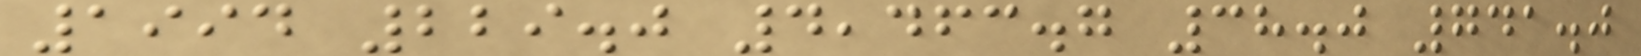1994 229.0 4,463.7 38.0 741.0
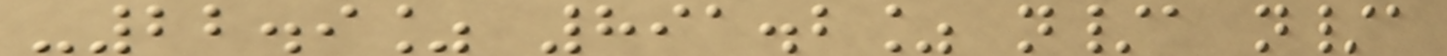-22.9% 891.2% n/a n/a
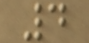4
